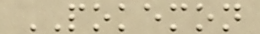POKEMON
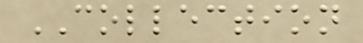COLLECTION
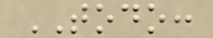TODO:
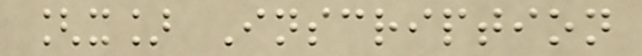[x] Inscription
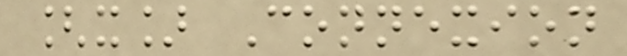[x] Connexion
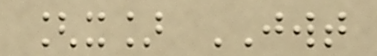[x] JWT
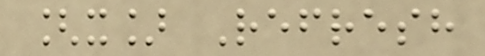[x] Refresh
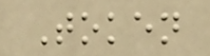Token
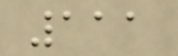111
